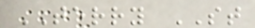TERRY ST
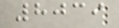8039
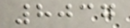8037
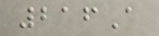216A
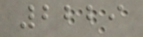2229
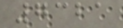7321
